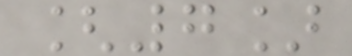[7]
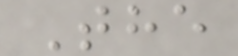The
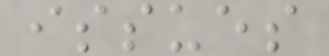issues
